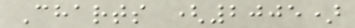Charts (2005)
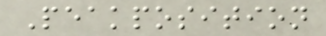Peakposition
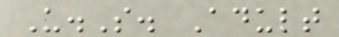U.S. Adult
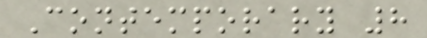Contemporary 8
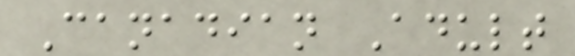Canadian Adult
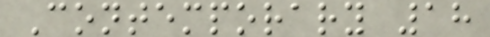Contemporary 18
